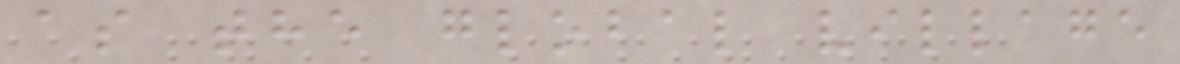as the global village
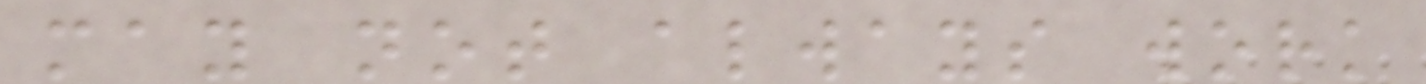may not always work
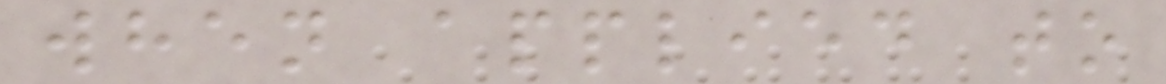when applied to
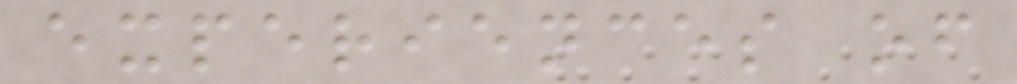experiences of
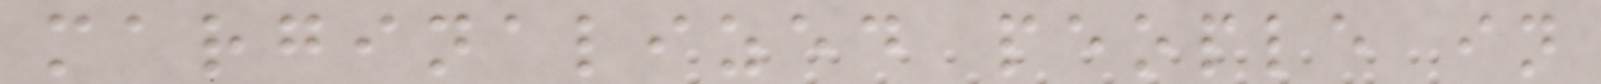marginalized people in
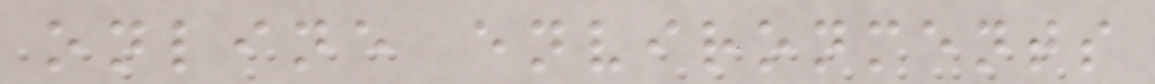online environments
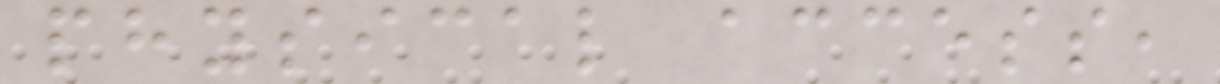physical access,
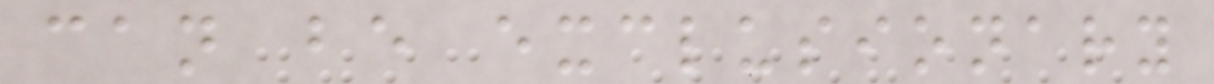can be exclusionary
